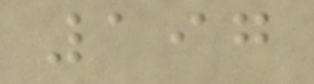197
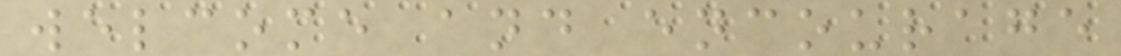welcome and encourage
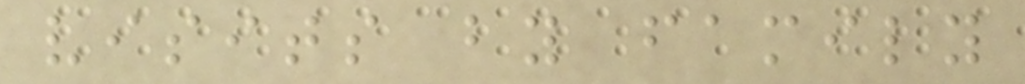visits by family
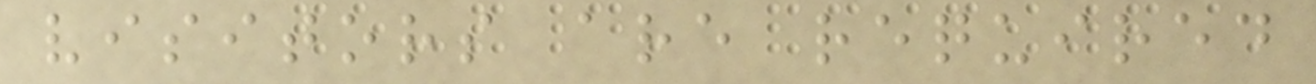visitors are required
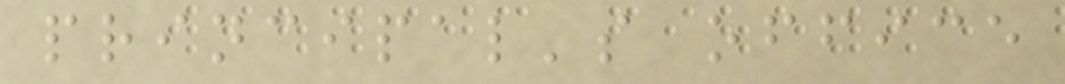principal's office
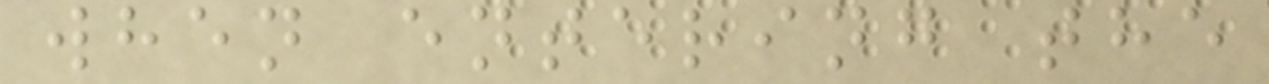when entering the
